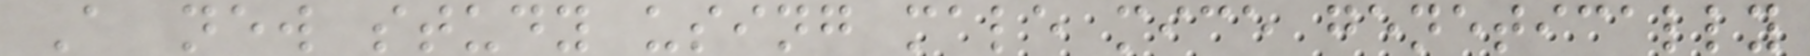A new study using male mice genetically
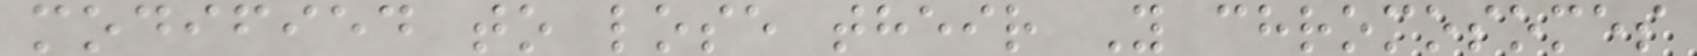modified to lose their Y chromosomes
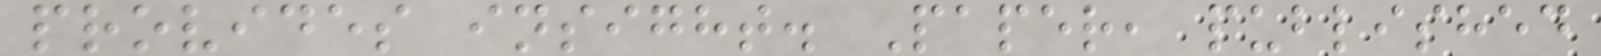provides insight. Paper, published
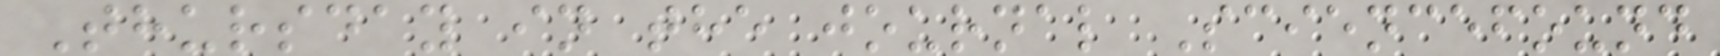Thursday in the journal Sciencefound
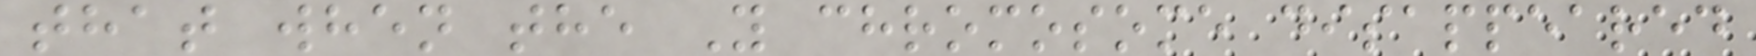that when the Y chromosome disappeared
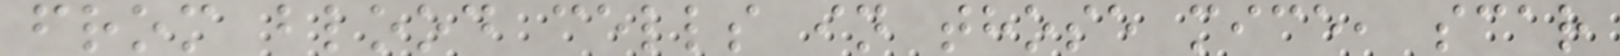from blood cells in those mice, scar
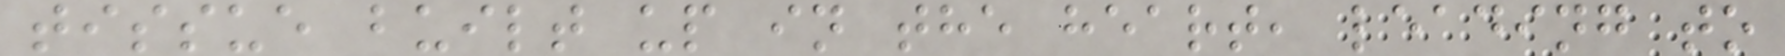tissue built up in the heart, leading to
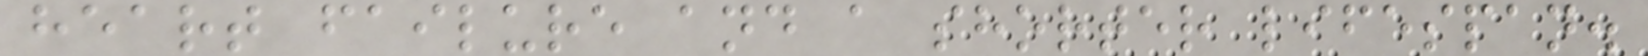heart failure and a shorter lifespan.
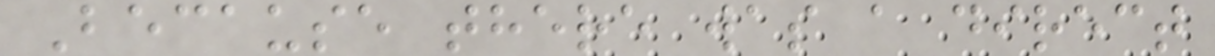Because there was a direct
